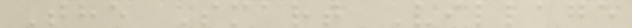The Smart Village
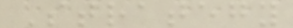Strategy
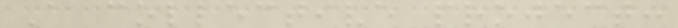A collective project:
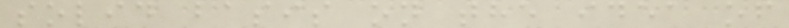solid basis on the idea of
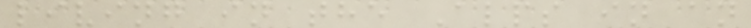living in the Alps in an
